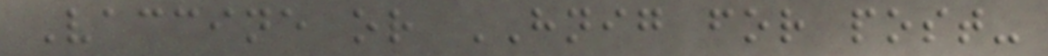Vaccine or HNIG for post-
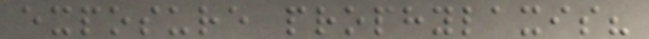exposure prophylaxis?
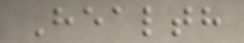Health
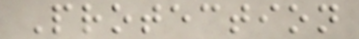Protection
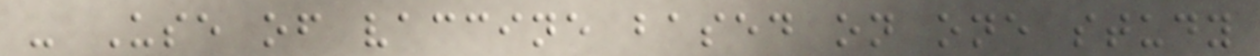- Use of vaccine based on one study
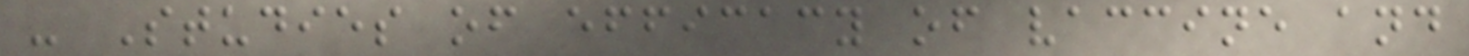- Studies of efficacy of vaccine and
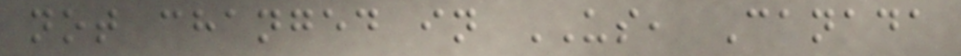not changed in US, Canada
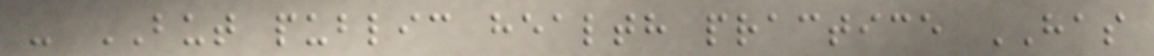- BUT public health practice HAS
